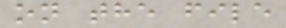on the file
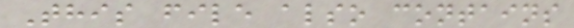This file also contains
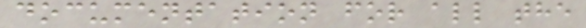documentation for all the
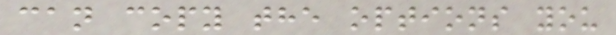can copy the options you
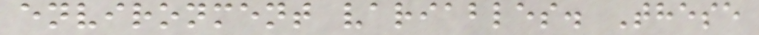environment variables. These
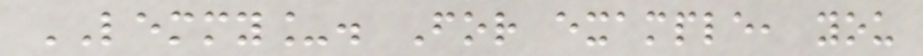LEMMY_. For example, you
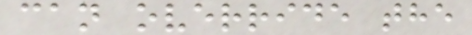can override the
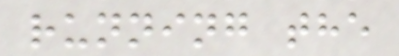running the
